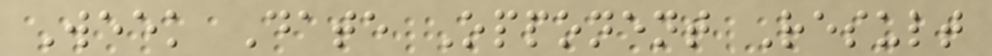Week Date Opponent Result
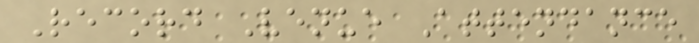Record Venue Attendance
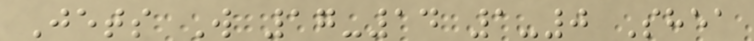Jets W 17-14 1-0 Shea
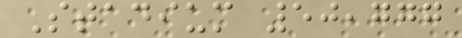Stadium 50,777
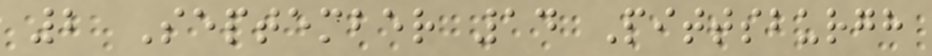2 September 14 Pittsburgh
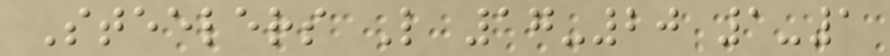Steelers L 17-20 1-1
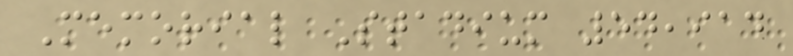Memorial Stadium 54,914
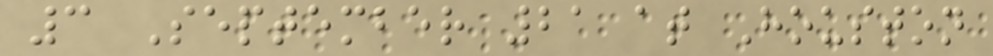3 September 21 at Houston
